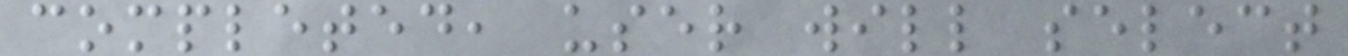completed, user will select
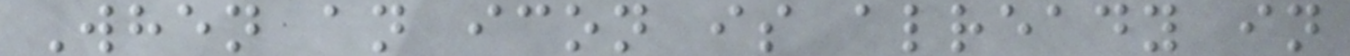When an icon is already in
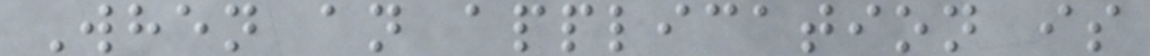When an application is
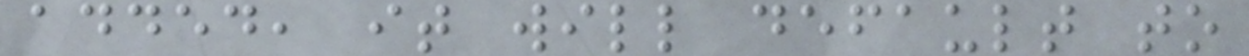added, it will default to
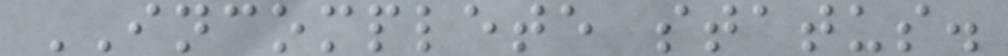INCOMPLETE status.
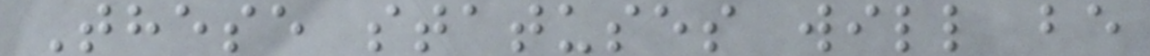These statuses will be
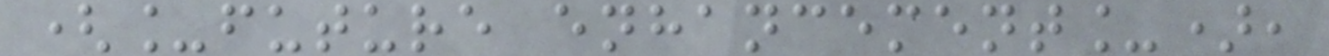(_future enhancement_),
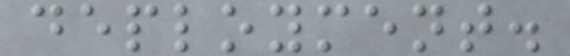deployment.
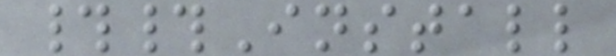##Install
